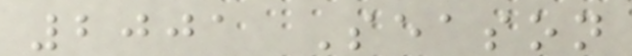2001 Season
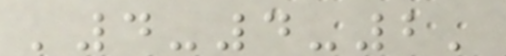'4-4-2'
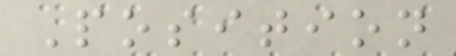Position
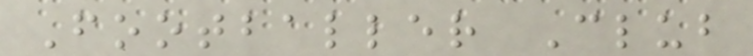Footballer Club
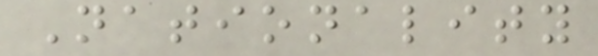Nationality
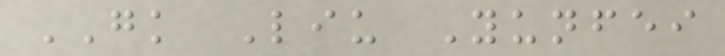GK Liu Yunfei
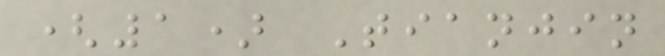(1) Tianjin
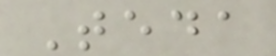Teda
